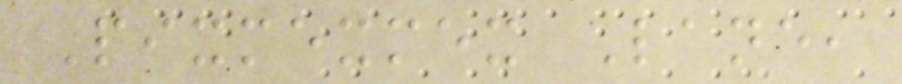Pixmexmex Lane,
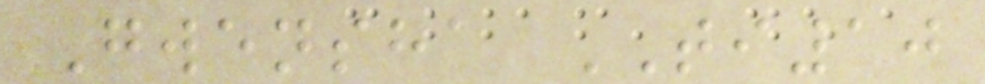Gwensha TI10
